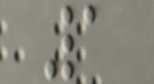1
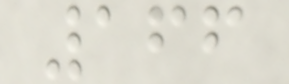166
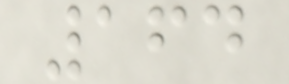164
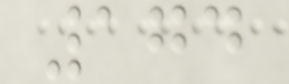174
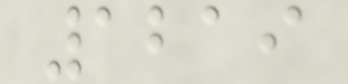1219
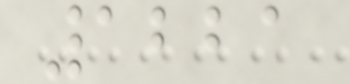1221
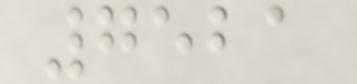7521
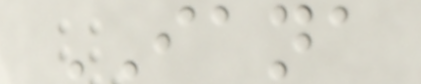IANA
